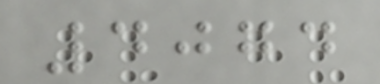4074
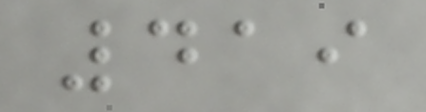419
